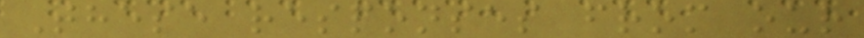These responses from our
